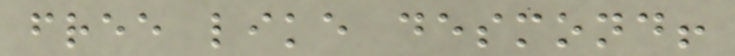free like desmond!
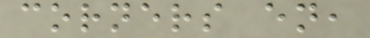corners en,
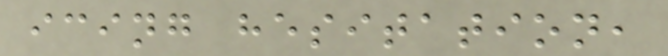icing hesitation,
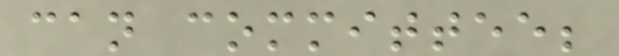can committee;
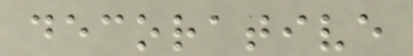decorative
